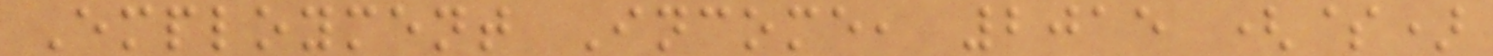Employment Income, 2015 ($)
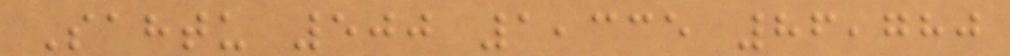Sahtu 500 1,335 86,780
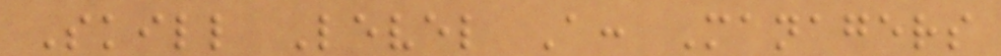Skill Level A: Managers
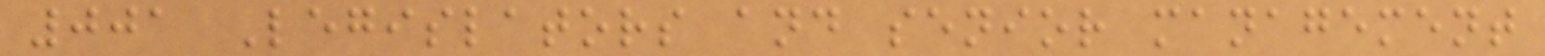001 Legislators and senior management
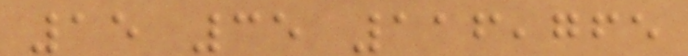15 35 116,765
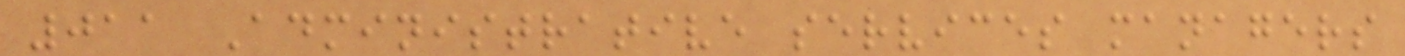011 Administrative services managers
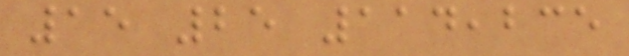15 25 114,235
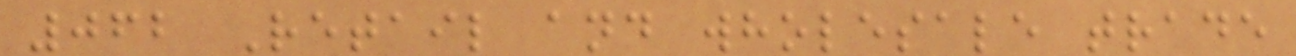062 Retail and wholesale trade
